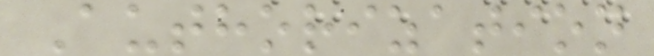Authorization
